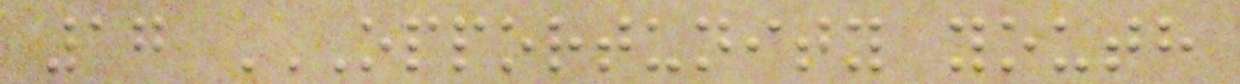17 OPPORTUNITY YOUTH
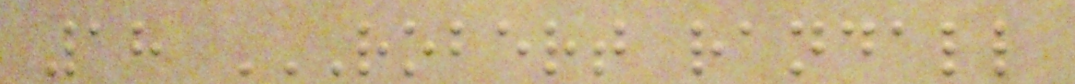18 ROBERT RANDALL
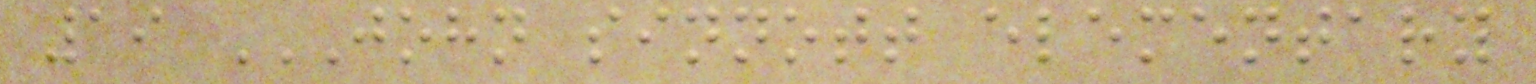19 JOHN SINNOTT ELEMENTARY
